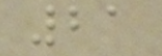21
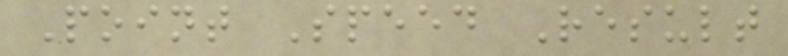Point Speed Result
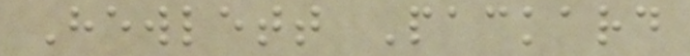Hewlett Packard
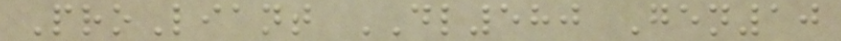ProLiant DL580 Gen10
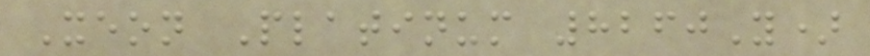Xeon Platinum 8260Y)
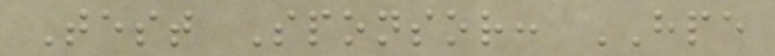Test Sponsor: HPE
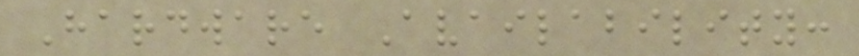Hardware Availability:
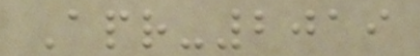Apr-2019
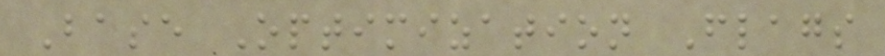Base Optimization Flags
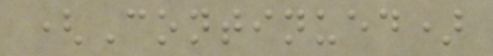(Continued)
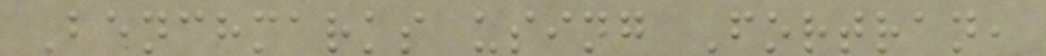Benchmarks using Fortran,
